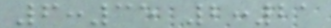6:35 2:21
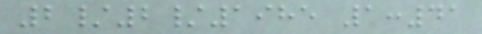2/2/1985 1:41
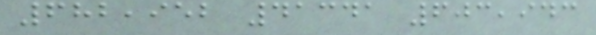682,952 41341 603,943
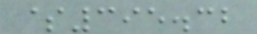$395.32
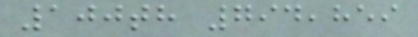100th 794,859
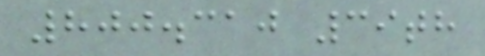800.310 39th
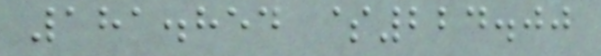181.854 $224.00
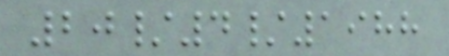20/4/1988
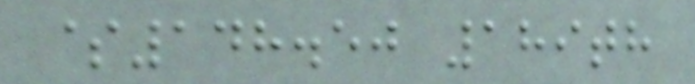$148.50 189th
